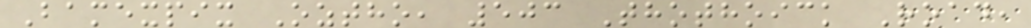Bamexpix Oztho, 503 Thothoick Road,
